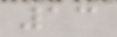13
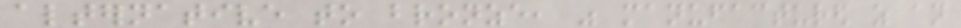alternative to bronze, was manufactured as an
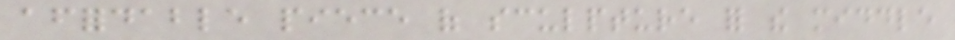affordable piece of sculpture for the middle
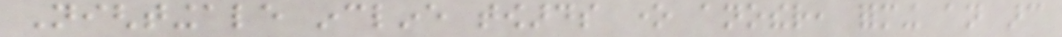Nightingale incline towards one another, forming an arc
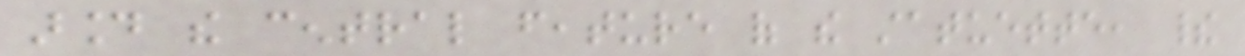around the central feature of the statuette, their
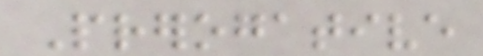Prerogative
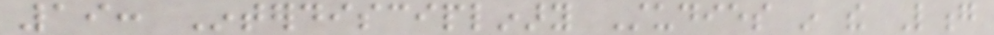19: Interdisciplinary Studies in the Long
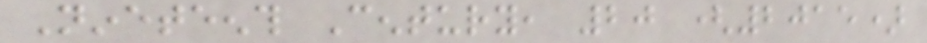Nineteenth Century, 20 (2015)
